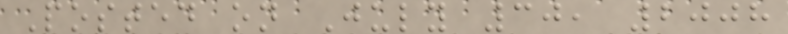Posted on July 30, 2008
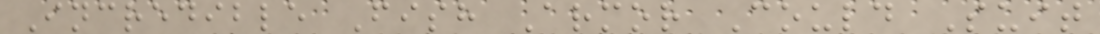Incredible Fish Armor Could Suit
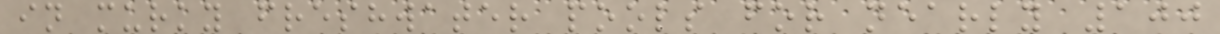in murky freshwater pools for nearly 100
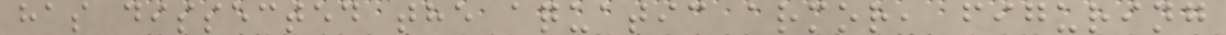has dissected the aquatic armor, figuring
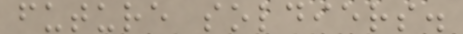future soldiers.
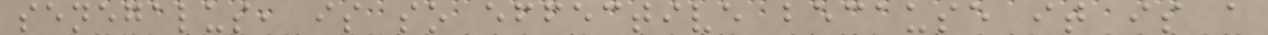senegalus, is so effective because it is a
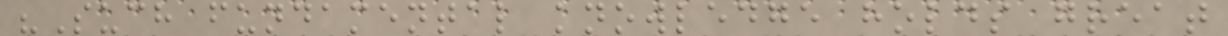"Such fundamental knowledge holds great
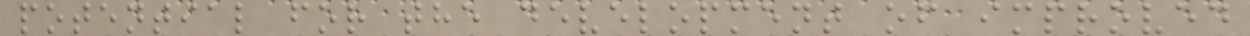potential for the development of improved
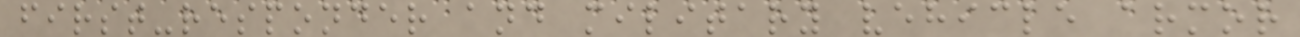first-responder and military vehicle armor
